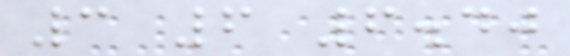3 6 6.40
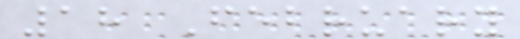18 February
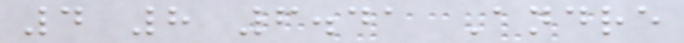4 8 6.41 Andre
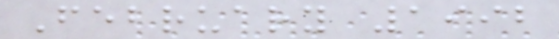February 1992
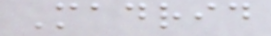Madrid
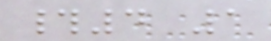#4 1
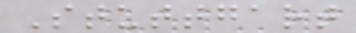Stuttgart
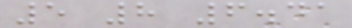5 8 6.41
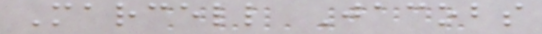Marcell Jacobs
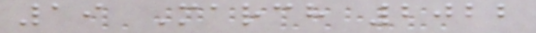19 March 2022
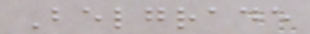Belgrade
